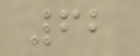62
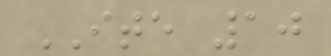ITE 10
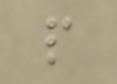p
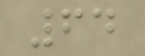64
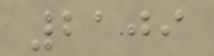2109
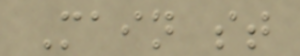Main st
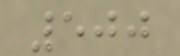500
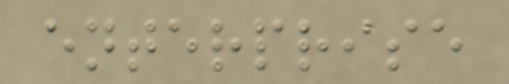enterprise
